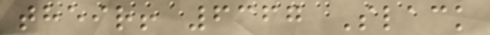their! 6367 Slack
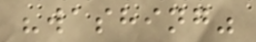"washing"
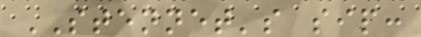STENNET's sip:
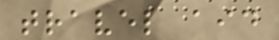travel aid
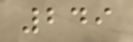249
